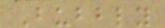Bubbly
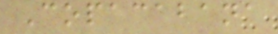Copacabana
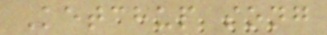Ketchup song
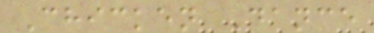Chicken Dance
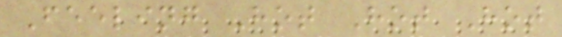Feeling Hot Hot Hot
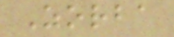Zorba
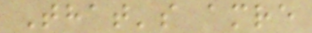That's amre
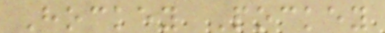Hockey Pockey
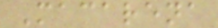Macarena
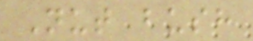Nut bush
